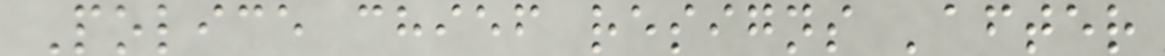Police chief resigns 'after
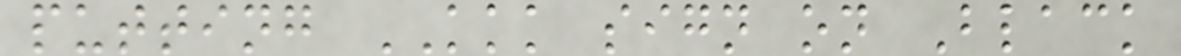putting KKK sign on Black
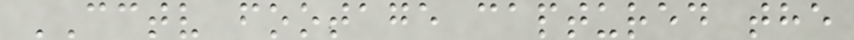CCTV footage captured the
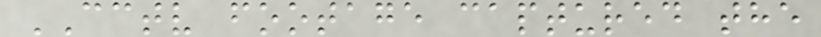CCTV footage captured the
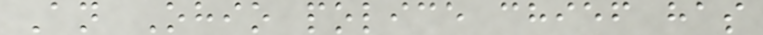An Ohio police chief has
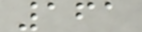161
